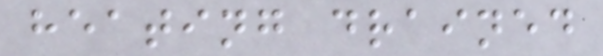heating drained
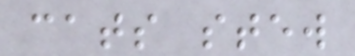cats stew
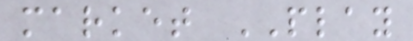market PLAY
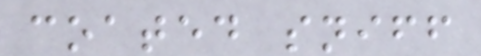coated sniff
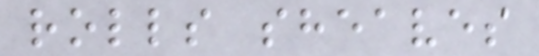rolls sheaves
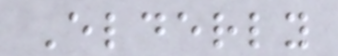Elderly
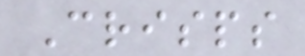Crisps
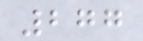277
